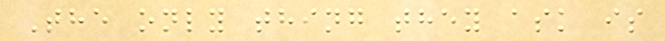The only thing they ask is
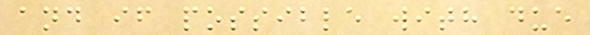and if possible with due
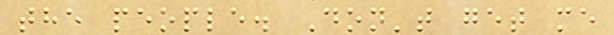the people. Don't get me
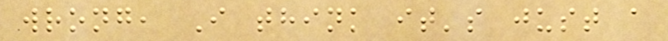wrong, I think it's just a
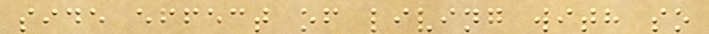side effect of living with so
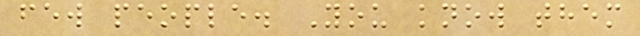few people. You know them
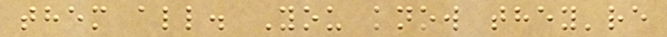them all. You know they're
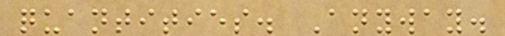quantities. Anyway.
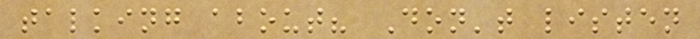talking about? Don't listen
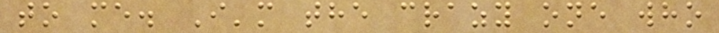to me. I'm the crazy one who
